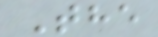The
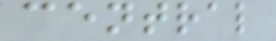central
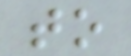to
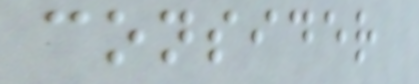consider
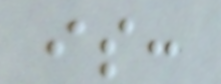is:
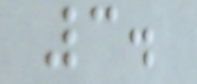3.
